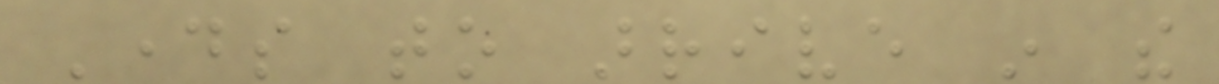Days to arrive in the
